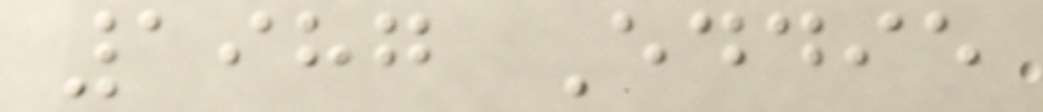1987 Eddie
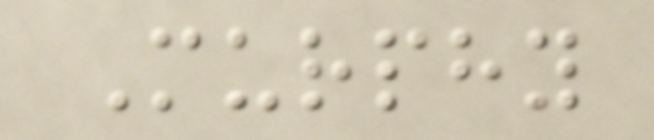Murphy
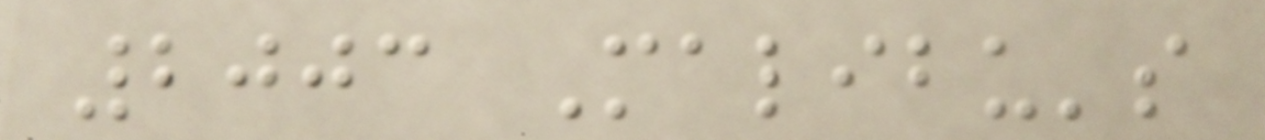2003 Malibu's
